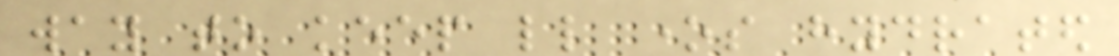way to keep little ones hydrated
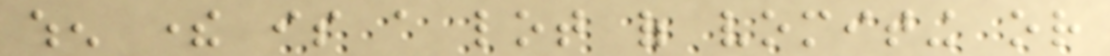when there is a lot of vomiting or
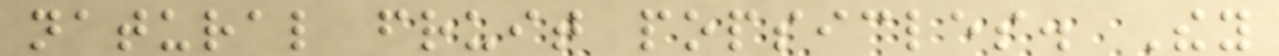natural fruit popsicles. They
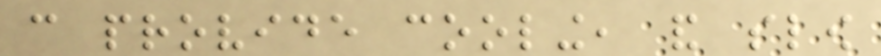can provide cooling, and slow
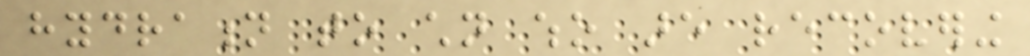hydration to children who are recovering
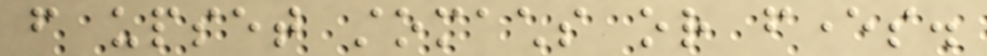from upset stomachs or fevers.
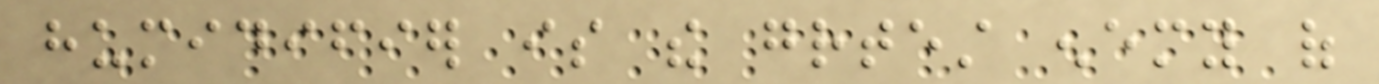humidifier is the greatest enemy of
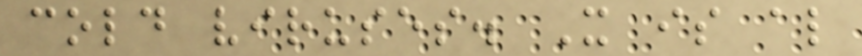cold viruses. It is also
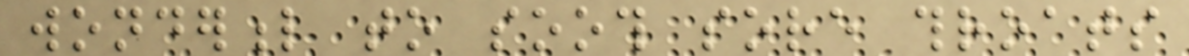wonderful to sooth sore throats
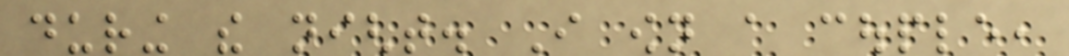during the night. I own a couple,
